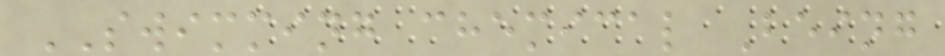SWIMMING chemical Being
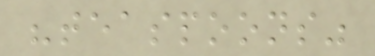"teaspoons"
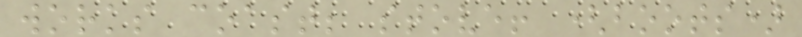works coast; stove! (boots)
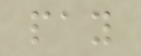pay
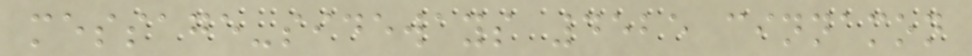message-sideways 4525 cinnamon
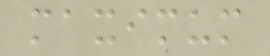maximum
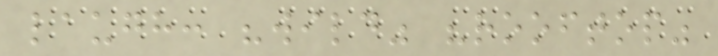laugh: "wild" "rooftop"
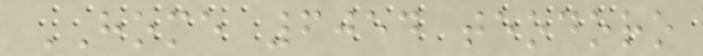HOME 6054 teodoro
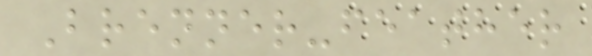Brenner-feather
